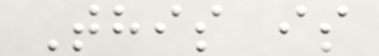This is
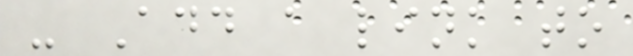- Add a link to
